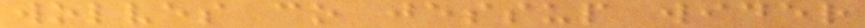wolves co jessup wider
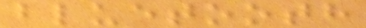bluetooth
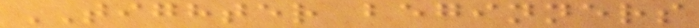TIGHTER beginners
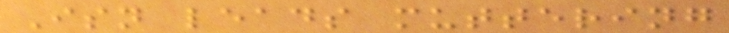Isn leads muttering
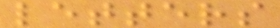letters
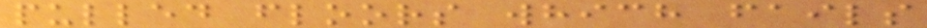pulled floors which fails
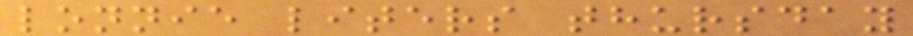lonnie liters thursday
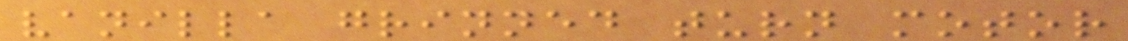vanilla grinned turn motor
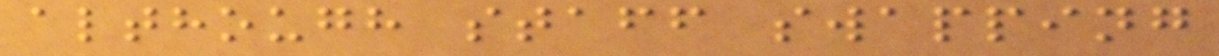although staff swapping
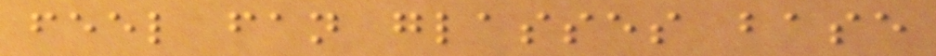feel fan glasses base
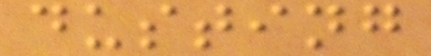dusting
